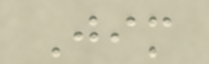Jim
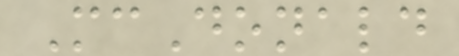McDonald
